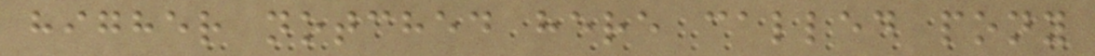higher notched here called pony
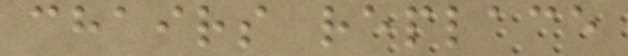chairs replace
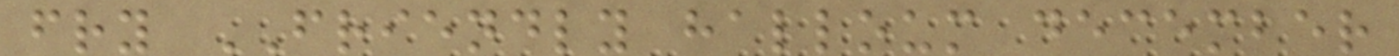fry FRIENDLY halloum december
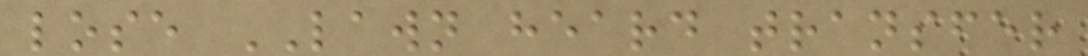lose LAWN heard transfer
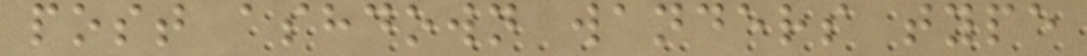post ashdown wanders type
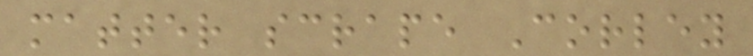matter scrape Corley
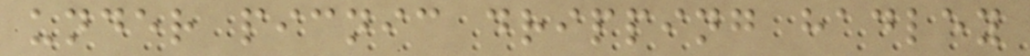under picnic dripping hadley
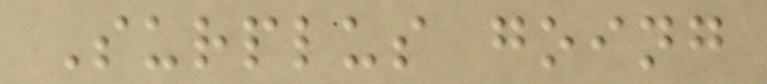Surplus going
